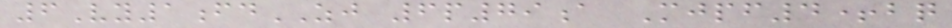6Vy1fdZJ 6p79a Mjpf4+bq
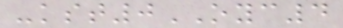-kst0OYC4
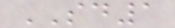SD1
